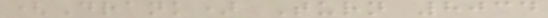(Drank) Turn 8034
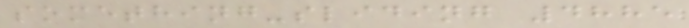something-sliding 4885
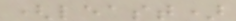(least)
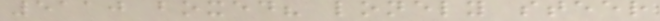5110 boxed? lonely steer
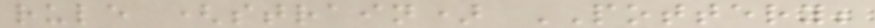rule (strain) POTTERY;
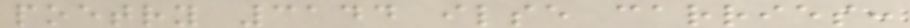poetry 3144 ilse carries:
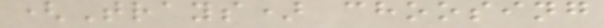(Trays) choosing
